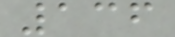136
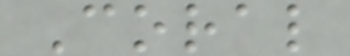Coral
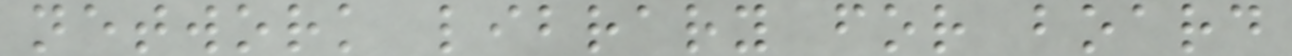network library for board
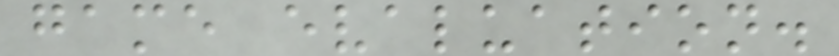game evaluation.
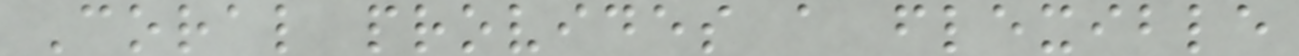Coral provides a flexible
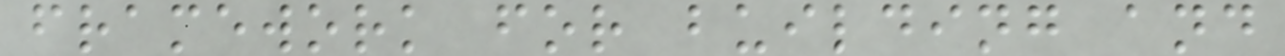framework for building and
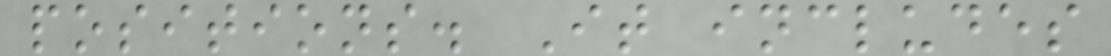positions. It includes
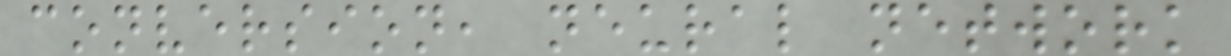conversion, neural network
